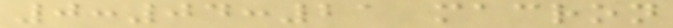0:04:21 macron
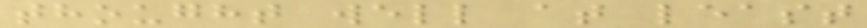thought well at least
